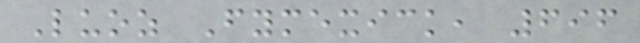Luoz Fymexick, 696
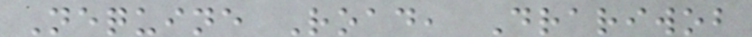Nequine Road, Drariwob
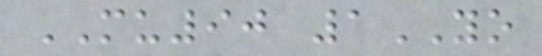MU90 1YO
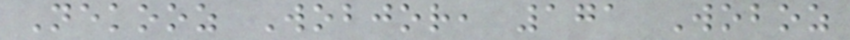Nekooz Wobjor, 171 Woboz
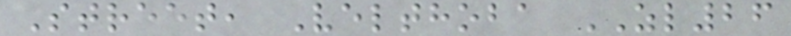Street, Velthoba ZL26
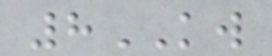8KW
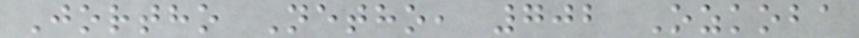Jortho Netho, 702 Ozkoba
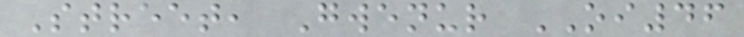Street, Gwenur OI46
